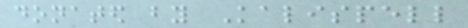donated by Kalispell
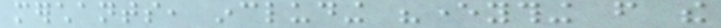merchants, including "everything from the
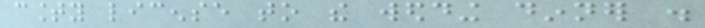county license to the wedding dinner .
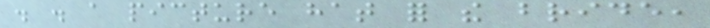. . a picture hat for the bride,
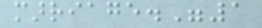marriage."1
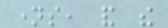names, and the
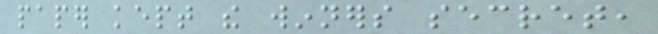paper kept the winners secret,
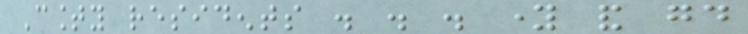County residents . . . young and good
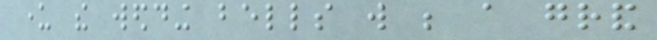under the wedding bells will be a grand
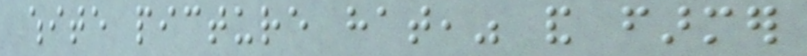white picture hat," and farmer
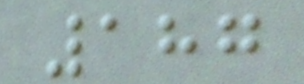187
